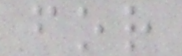for
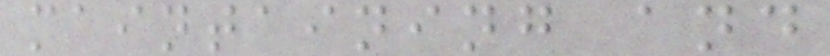maintaining and
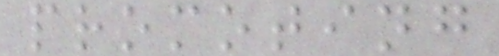promoting
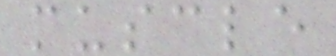muscle
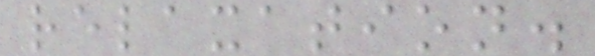relaxation.
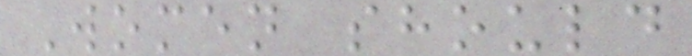Women should
